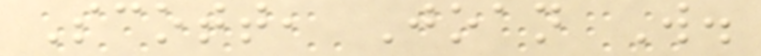Scott, Joan W.
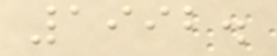1992.
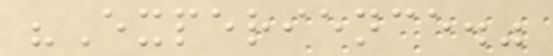"Experience."
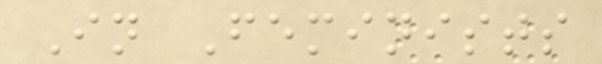In Feminists
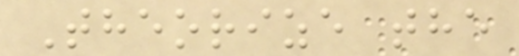Theorize the
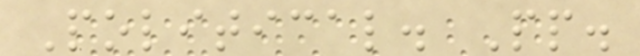Political. Pp.
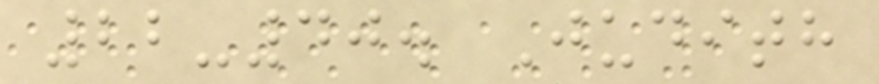22-40. Judith
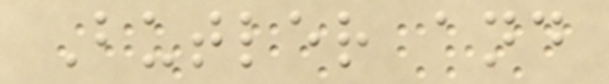Butler and
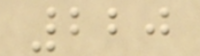220
